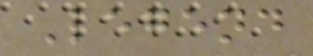Legend
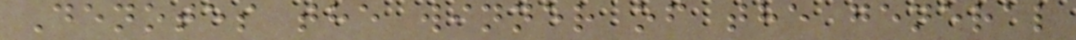Denotes the winner of the general
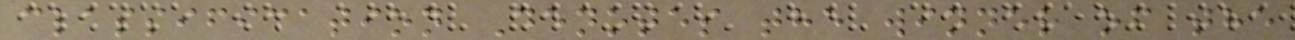classification Denotes the winner of the
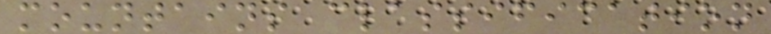mountains classification
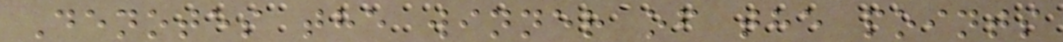Denotes the winner of the points
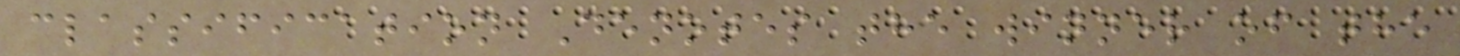classification Denotes the winner of the
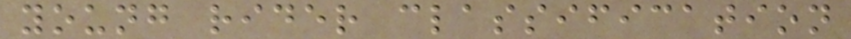young rider classification
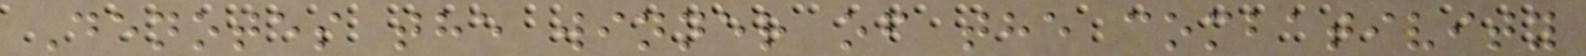Denotes the winner of the combativity
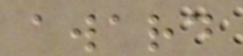award
